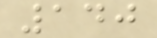140
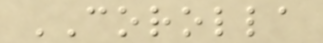COROLLA
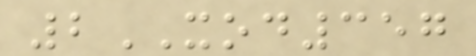2XOD357
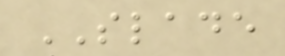SLADE
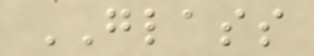GLASS
